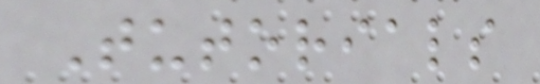Tutorials
